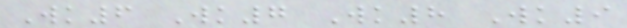Wk6 Wk7 Wk8 Wk9
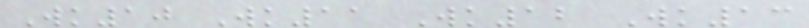Wk10 Wk11 Wk12 Wk13
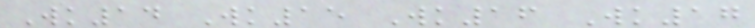Wk14 Wk15 Wk16 Wk17
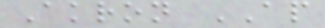Akron AP
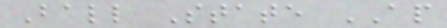Ball State AP
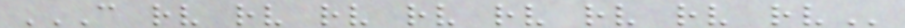C RV RV RV RV RV RV RV RV
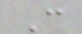C
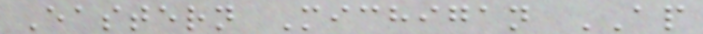Eastern Michigan AP
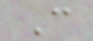C
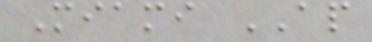Miami AP
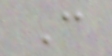C
